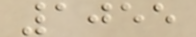1055
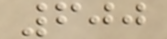600
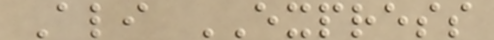Ali EXPRESS
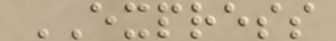EXPRESS
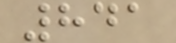841
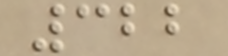322
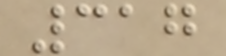317
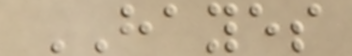HAYES
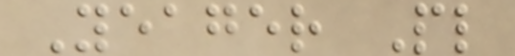Yeager Pl
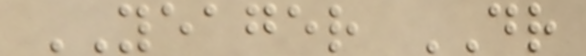YEAGER DR
